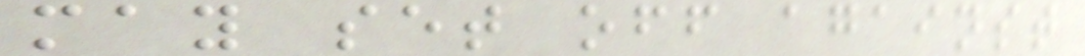may set off against
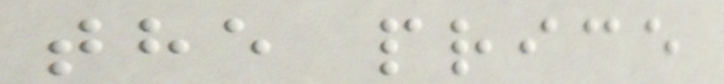the price
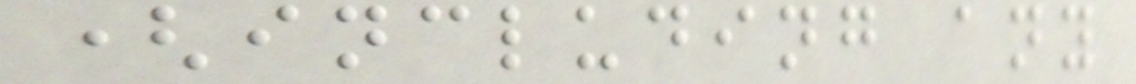(including any
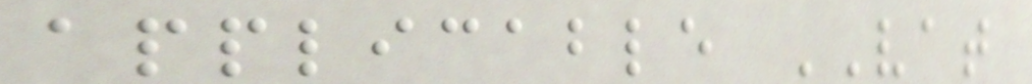applicable VAT
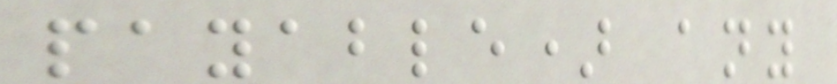payable) any
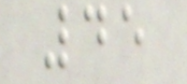45
